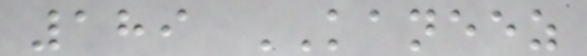189 KANEEZ
